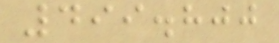499.800
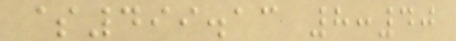$499.13 8:40
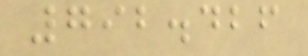792.426
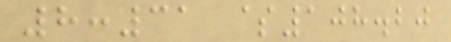8:31 $108.20
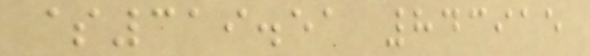$319.51 843915
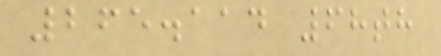265.114 68th
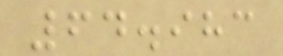64.983
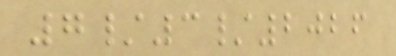7/3/2026
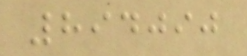894090
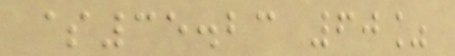$35.23 60%
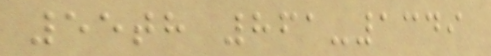55th 861-1349
